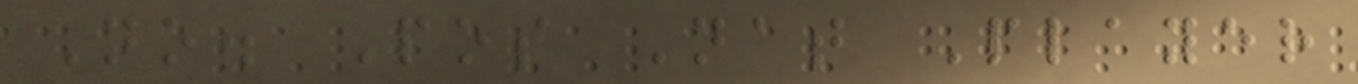No. Pos Nat Player
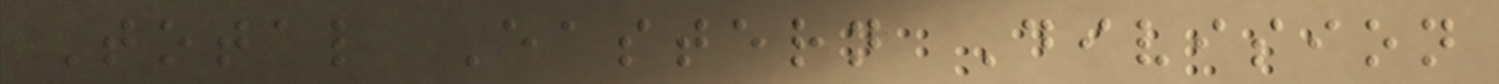Total Eastern Division
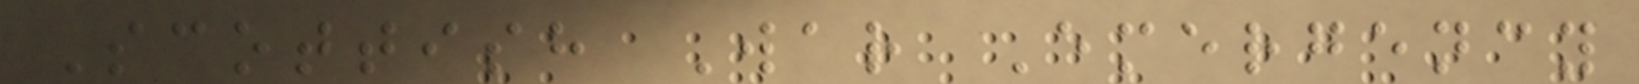Scottish War Emergency
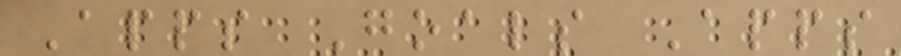Apps Goals Apps
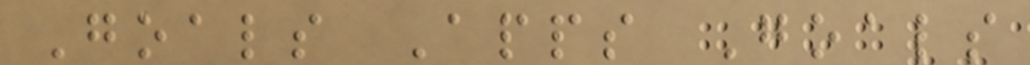Goals Apps Goals
